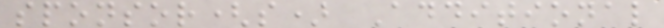sponsor(s) Additional
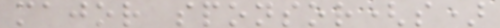major sponsor(s)
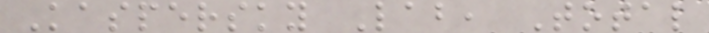Kaspersky Lab, Total
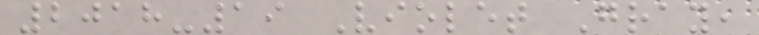2018-19 Violet Gray,
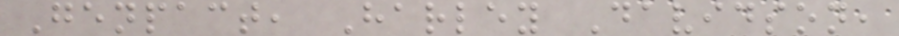Genpact, Harley Davidson,
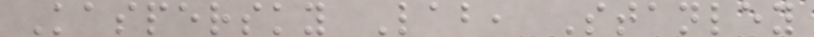Kaspersky Lab, Stanley
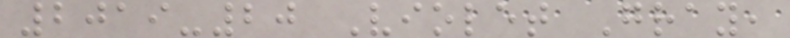2019-20 Violet Gray,
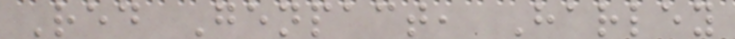Red Genpact, Harley
